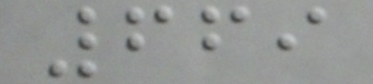669
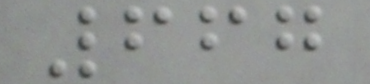667
